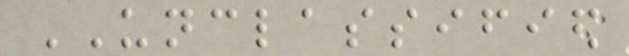UNCLASSIFIED
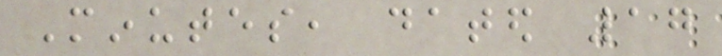Minutes, dated 17
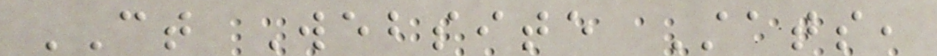CT Website Stats,
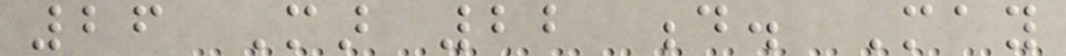26 Mar 22 d. May
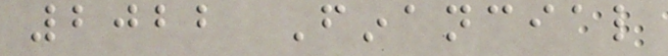2022 Financial
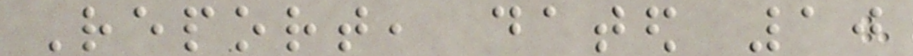Report, dated 10
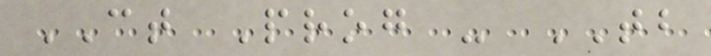CT Prog - TB
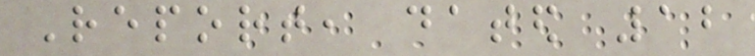Report, dated 12
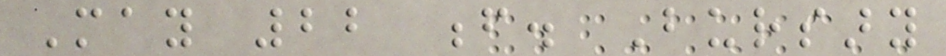May 22 f. Bursary
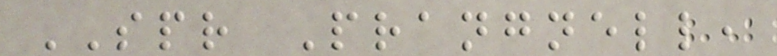SPR Prangnell,
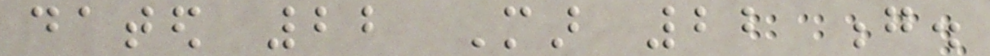dated 22 Mar 22 g.
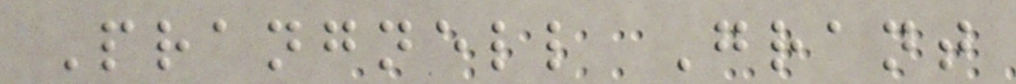Prangnell Grant
